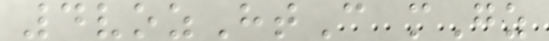4vozHtC mGz
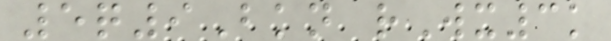5q9Bkn rWx3k
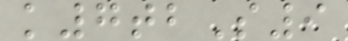k7tbS9
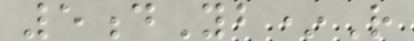5dYb*R
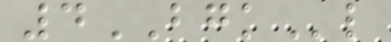4BGKl
